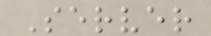Server
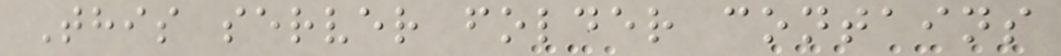This server folder contains
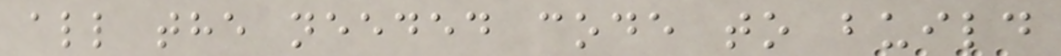all the needed code to build
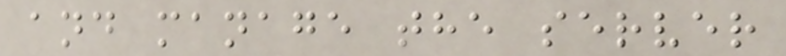and manage the server
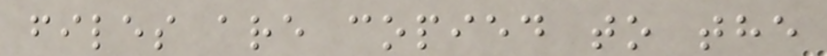files are copied to the
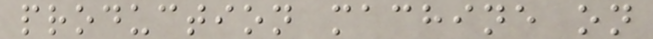production machine on
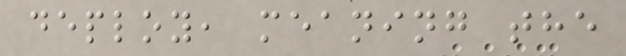deploy, meaning the
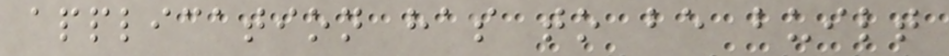application has to be built
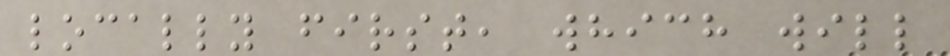locally first, which will
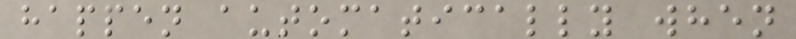happen automatically when
